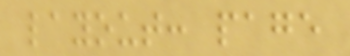layout: page
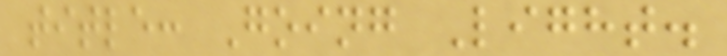title: Going Light.
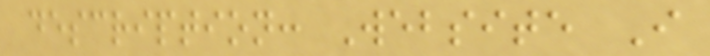description: Website I
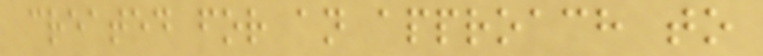created for an approach to
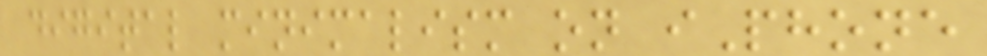digital minimalism on iPhone
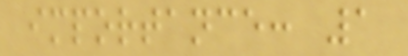importance: 1
